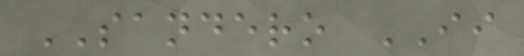SANDERO II
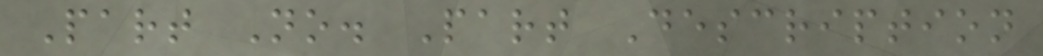Part No. Part Description
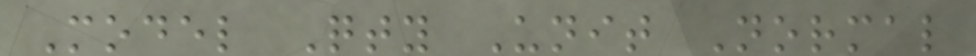Model Qty Unit Normal
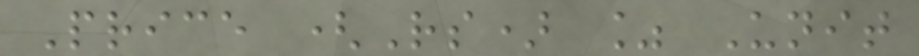Price (Rs) % Unit
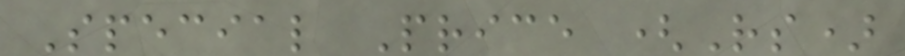Special Price (Rs)
